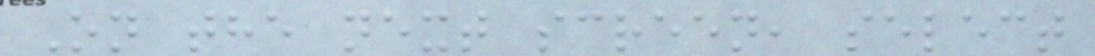On the next screen, select
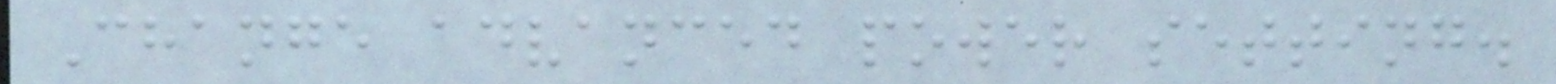Change advanced power setting.
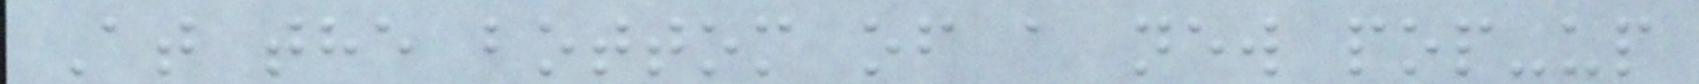At the bottom of a new pop-up
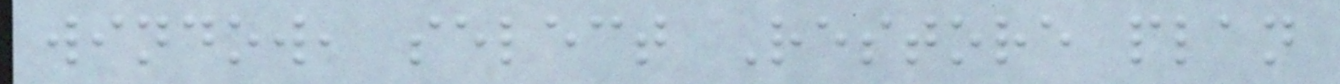window, select Restore plan
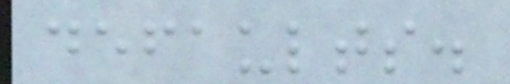defaults.
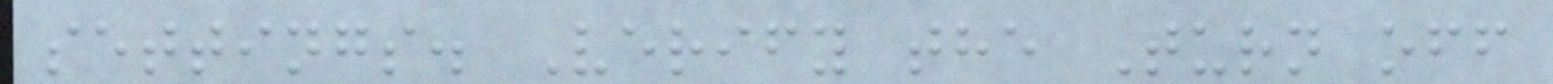settings. Verify the Turn off
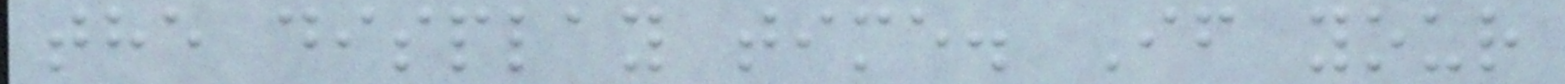the display time. If your
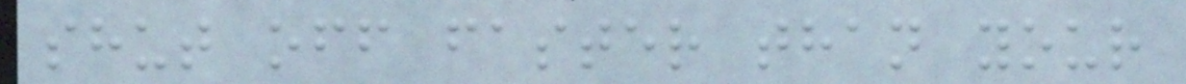shut off faster than your
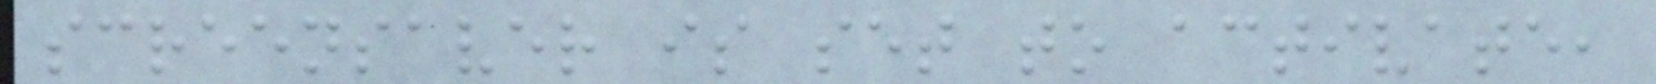screensaver is set to activate,
